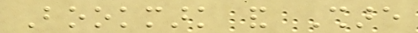Bookmark and Share
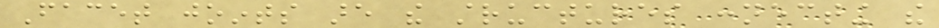Facet joints are the structures connecting the
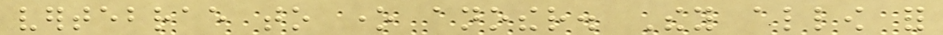vertebrae to one another. They allow for
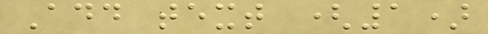Add text (1)
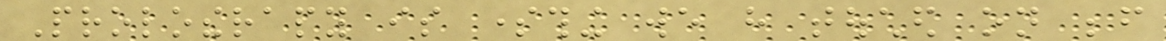Prolotherapy is something we have touched on before
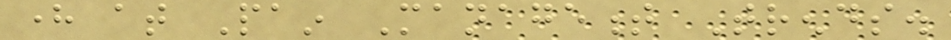here at Pain Management Trends.
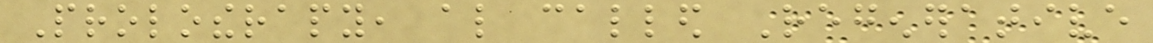Prolotherapy, also called Regenerative
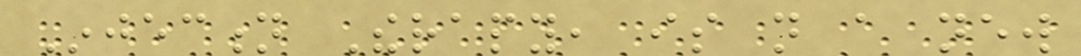Injection Therapy, is not a new
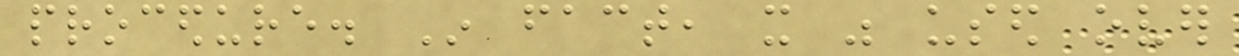procedure. In fact, it was used over
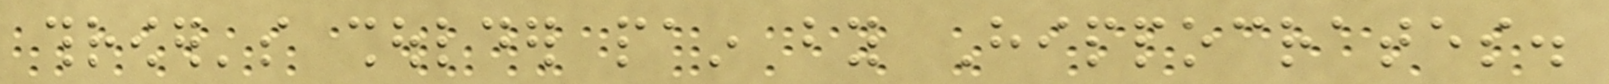thrower's shoulder pain by Hippocrates.
